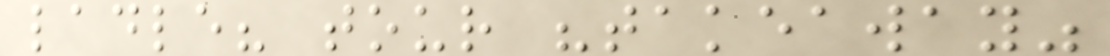ladle? tour "takeaway"
